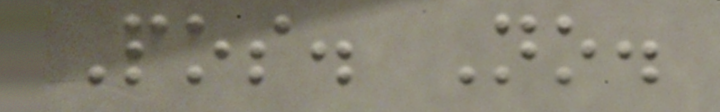Pos. No.
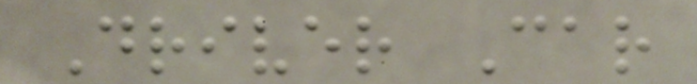Driver Car
